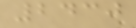2430
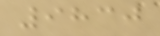9830
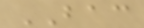BAC
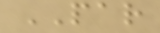PAR
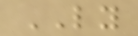LY
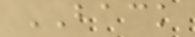BACK
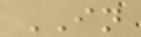IN
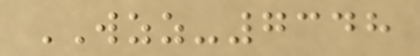WZZ-7348
